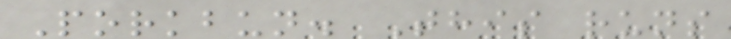Porkbun. This runs
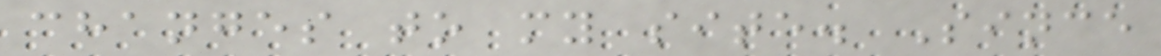changes to my site. Since
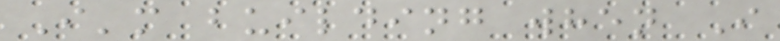I'm building when I
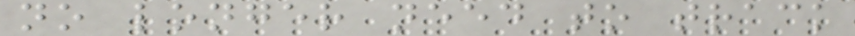no longer need to track
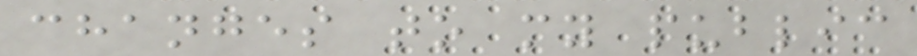changes to my public
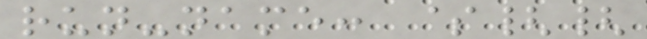run-name: ${{
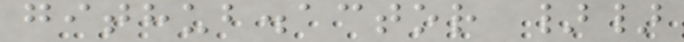github.actor }}
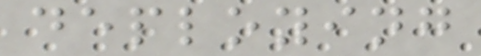deploying
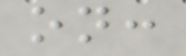on:
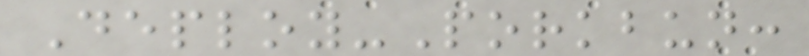Deploy-Porkbun:
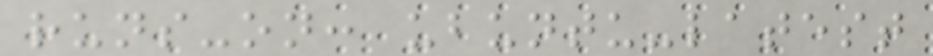runs-on: ubuntu-latest
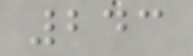243
